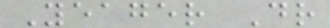Yeager Dr
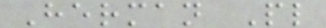Herman Pl
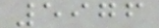5976
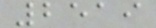2519
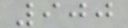900
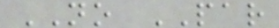NO PAR
